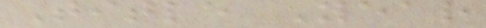Title Year
